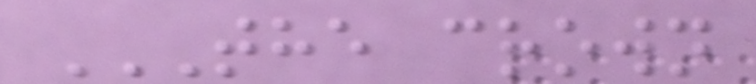THE CROWN
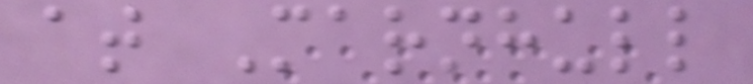at Marnhull
